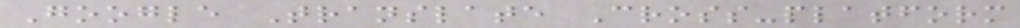Google Translate Cross-platform
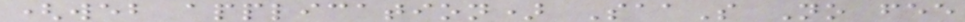(web application) SaaS No fee
